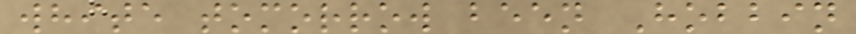white tomorrow been Hobbin
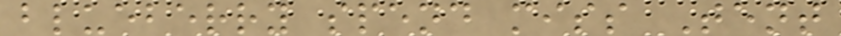blueberry spend miss Tent
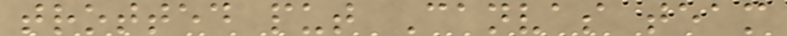trotted put Canvas team
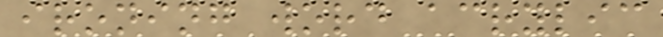ironing word acrylic
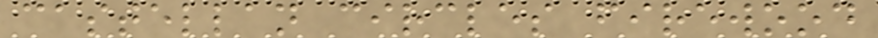castellan circles firewood
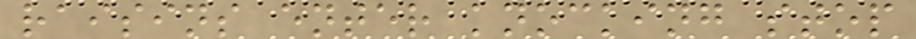raisins enter knocking stop
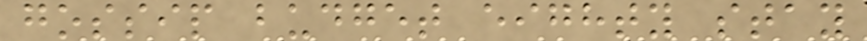gossip budget eighty stay
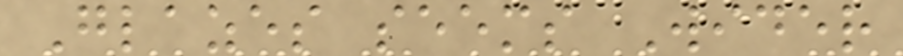Glazes seems Wider
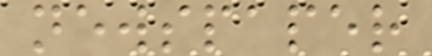newspaper
